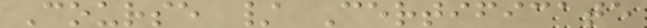Course / Certificate
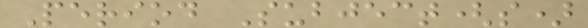Period Subject(s)
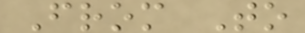From To
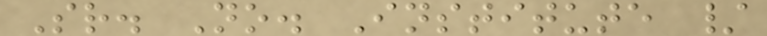Sr. No. Institute /
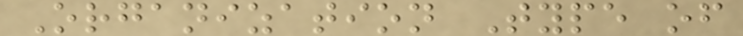Organization Type of
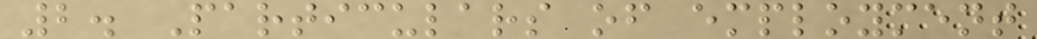2. Particulars of employment
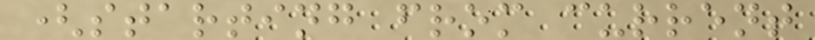(starting from current
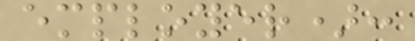employer):
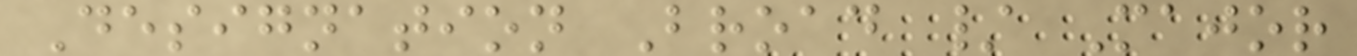Designation Broad / Major
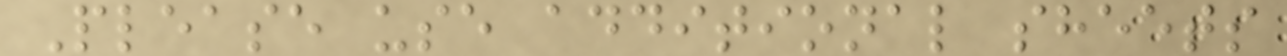Please use additional sheets
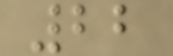22
